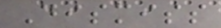Dismiss
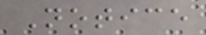Notice
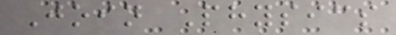Join Physics
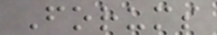Forums
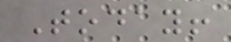Today!
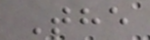The
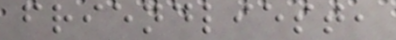friendliest,
